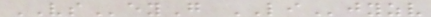VSeyG LIjyzv
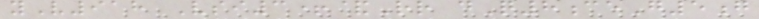yV918 Vsi3+&Rr dQ8ceG5g
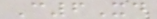C6Xd
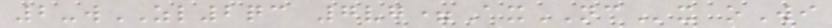2-wZL2qc 7vg=AxNCx oWi
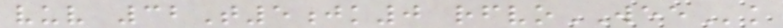vuv 32T5jk0 rfvoWEEk
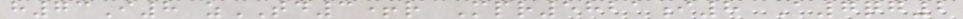h73I8 zTD3+r Mpr5821i8 A7qg2
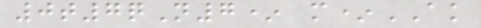0t7qN7* m*AK
